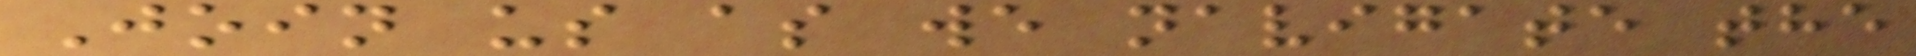Join us as we navigate the
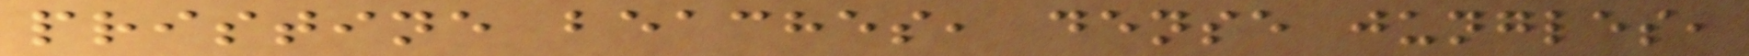pristine beaches, dense jungles,
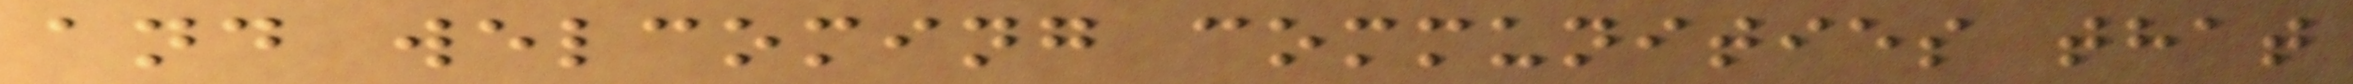and welcoming communities that
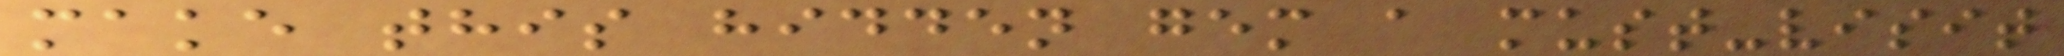make this hidden gem a must-visit
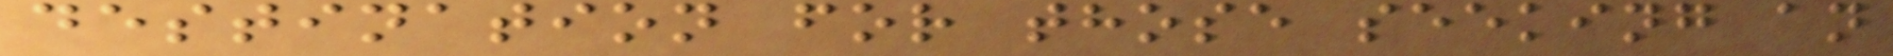destination for those seeking an
